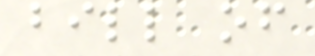bill of
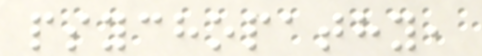psychopathy,
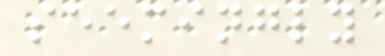seemingly
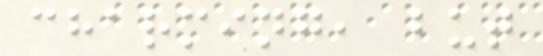charming, but
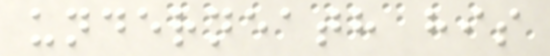underneath his
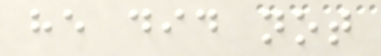he did not
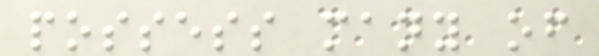possess many of
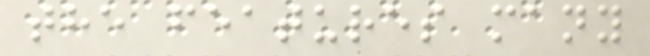the features many
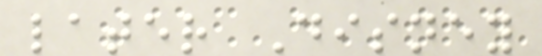later Disney
